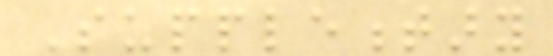Supplementary
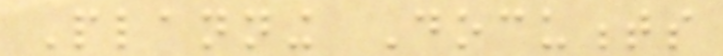Planning Documents
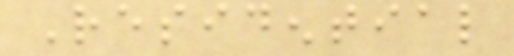Residential
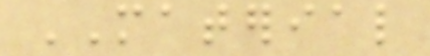MATERIAL
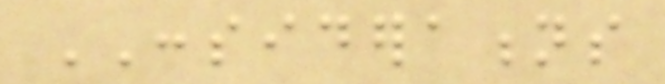CONSIDERATIONS
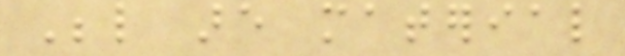Below are material
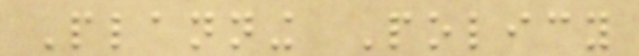Planning Policy
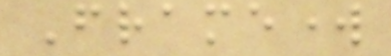Framework
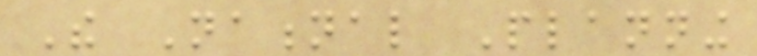The National Planning
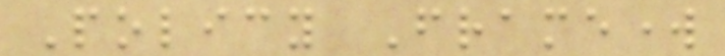Policy Framework
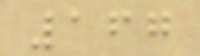167
